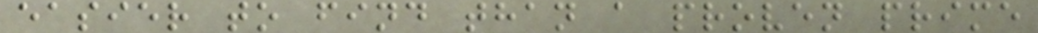easier to find than a proven prime
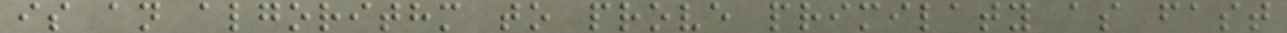is an algorithm to prove primilaty as fast
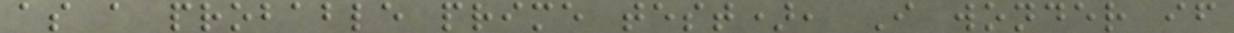as a probable prime test), I wonder if
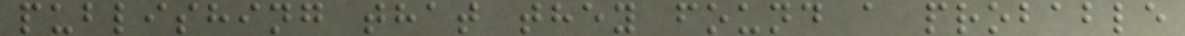publishing that they found a probable
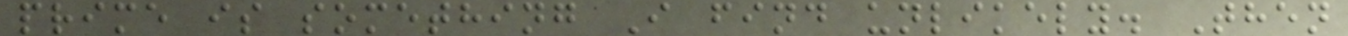prime is something I find unlikely. Then
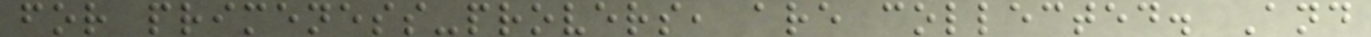for primeness-provers, are collected. And
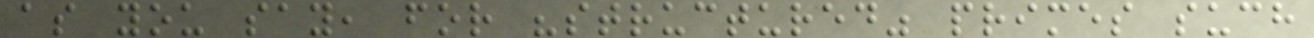as you say, for "structured" primes such
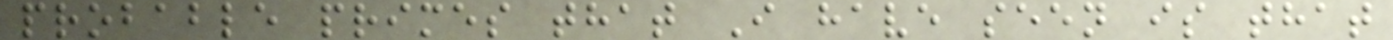probable primes that I have seen is that
